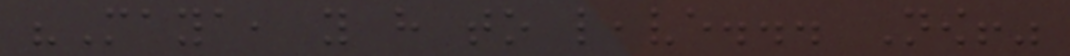"Maya, you have to leave... Now!"
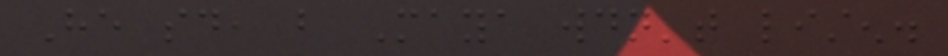He said, but Maya wouldn't listen.
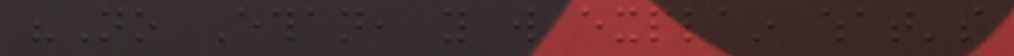"No Ethan, you will explain what's
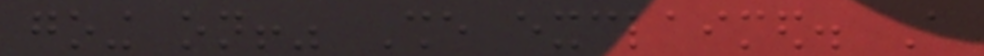going on!" She exclaimed. A
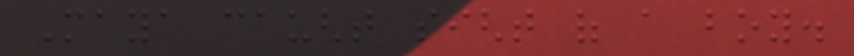Maya caught sight of a boy.
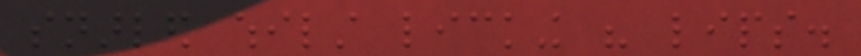snarled whilst licking his lips.
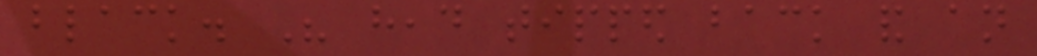black. His head tipped back and an
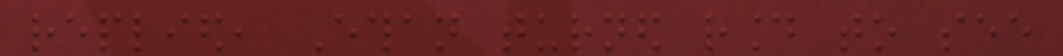replied, Ethan turned round to see
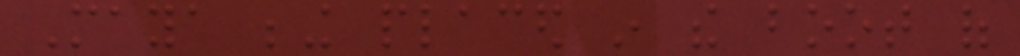Maya being placed in the boot of
